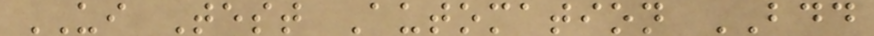UI Test Automation BDD
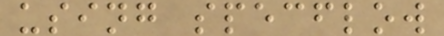using specflow
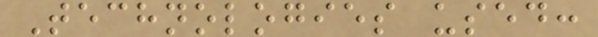Technologies used:
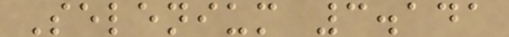Selenium 3.141
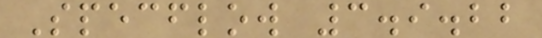Specflow 3.9.22
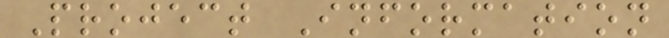Project Information
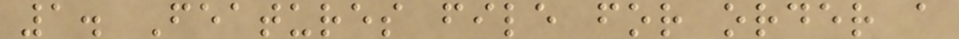1. Features file for order a
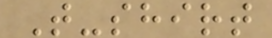T-shirt
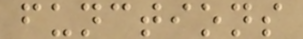functions
